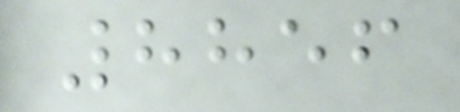8856
